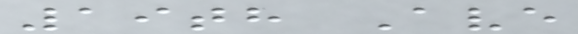19th Ave
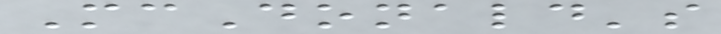McDonald's
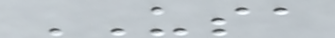USA
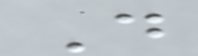D
